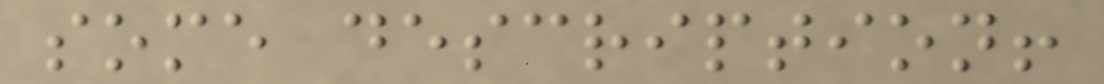some description!
